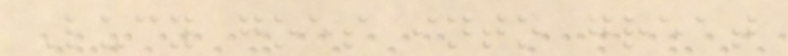Lucy goes into great
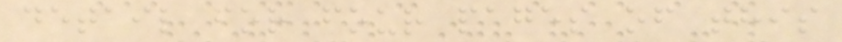detail for four pages of this
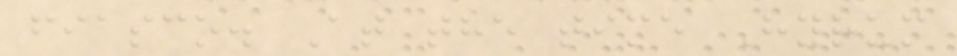fiasco. At the time Hyrum
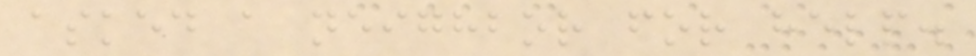asked a neighbor for help.
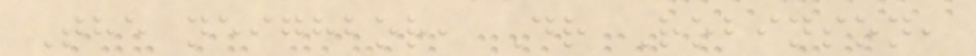The neighbor, Dr Robinson,
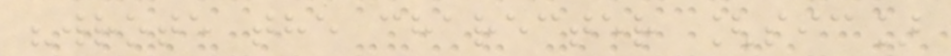"wrote the charecter [sic]
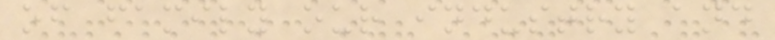of family our industry and
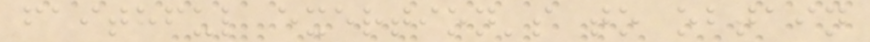faithful exertion's to obtain
